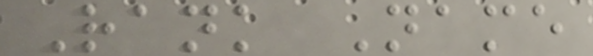Rank Name
